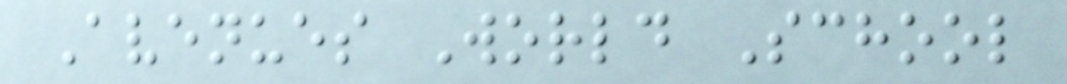Avenues World School
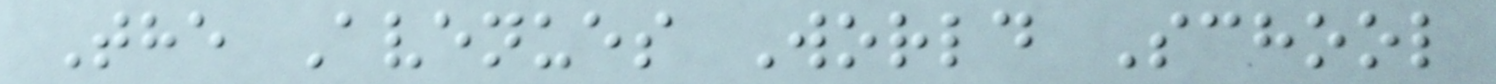The Avenues World School
